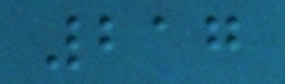217
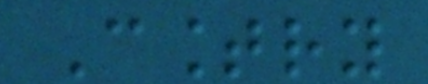Country
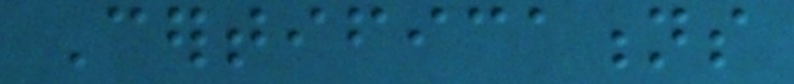Certifications
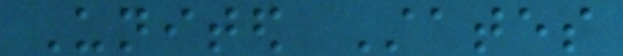United States
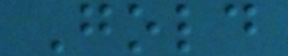Gold
